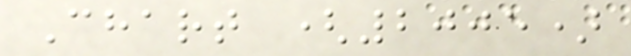Chart (2005)
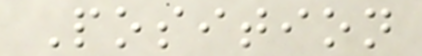Position
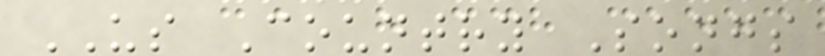US Country Songs
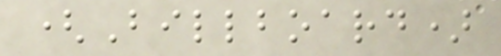(Billboard)
